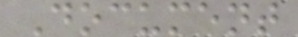Document
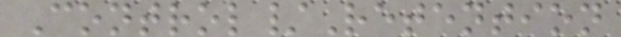Control/Retention
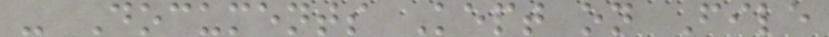- Documents Kept on File
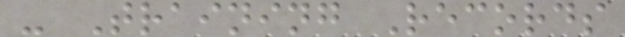- Training Records
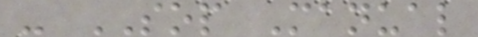- SOP Manual
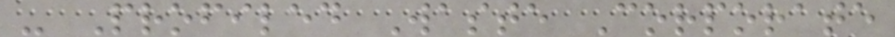- Profiled Waste Corporate
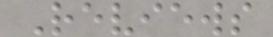Reviews
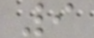9
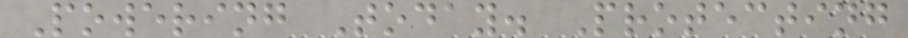Powering Today. Protecting
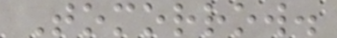Tomorrow.
